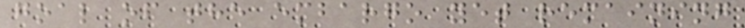goal of the embargo yet remaining
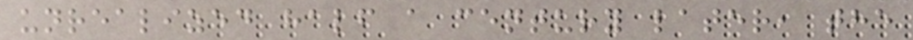unrealized half a century later, the
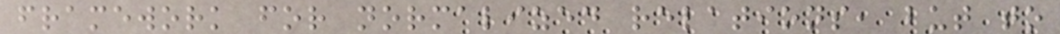framework for normalized relations, but to
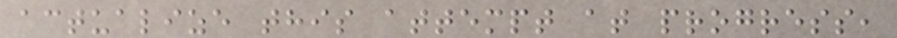actualize this attempt at progress,
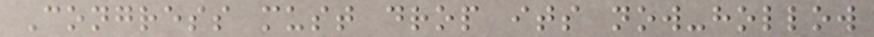Congress must drop its now-hollow
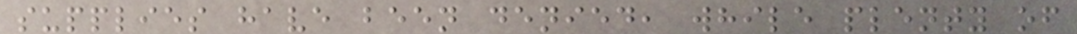supplies have been denied, while plenty of
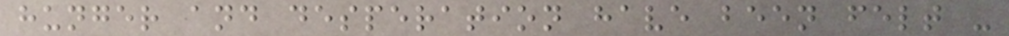hunger and desperation have been felt -
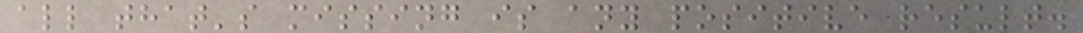all that's missing is any positive result.
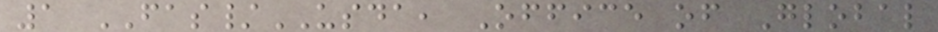1 FAS/USDA, Office of Global
